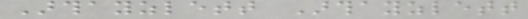Arthayzlett Arthayzlett
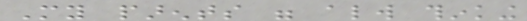My parents were always thinking
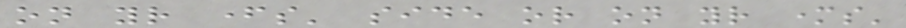on your fathers' side or on your mothers'
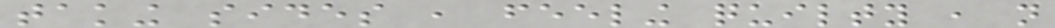taking sides , feeling quilty , not
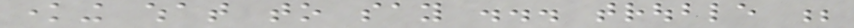knowing what to say ... trouble ;
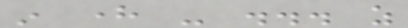in here - ... as
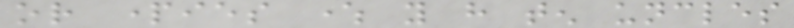or parties where you have ten uncles
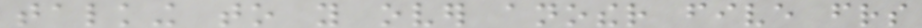talking to you over another five friends
